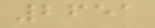2651
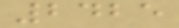2425
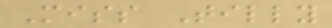Miss Tilly
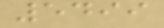5499
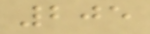205
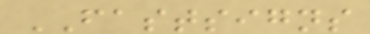FASTSIGNS
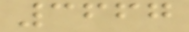3667
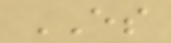ES
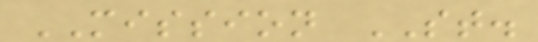MISSION ST.
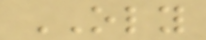OLY
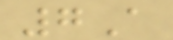7A
